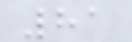81
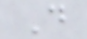D
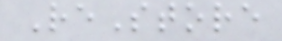ReStore
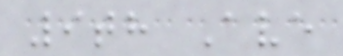9th Ave
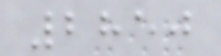2850
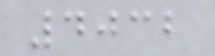4032
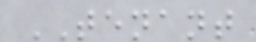TENANT
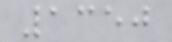1350
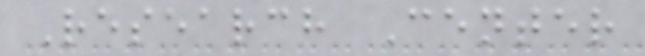Research Center
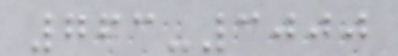763-3000
